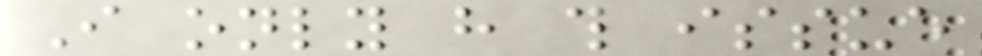I only have this issue
